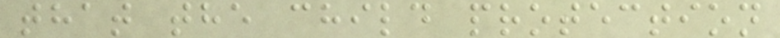that the child protection
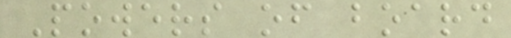Powers of board
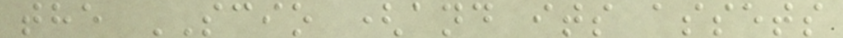the SCIO (and its assets
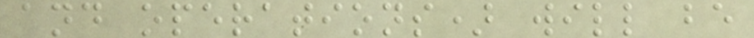and operations) will be
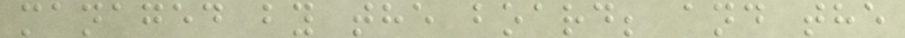managed by the board; and the
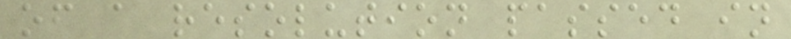of a resolution passed in
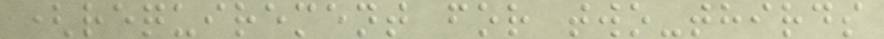(requirement for two-thirds
